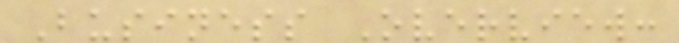Business Overview:
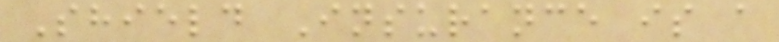Shield Insurance is a
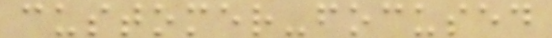customer-focused
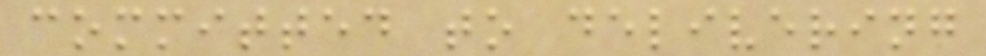committed to delivering
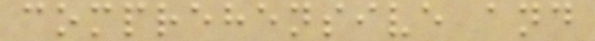comprehensive and
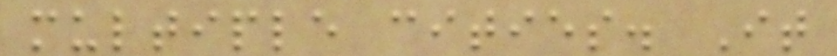multiple cities. It
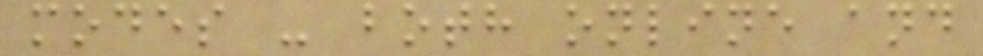modes - both online and
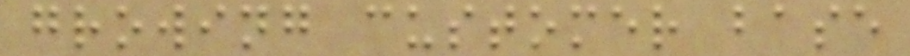growing customer base
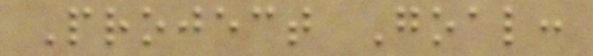Project Goal:
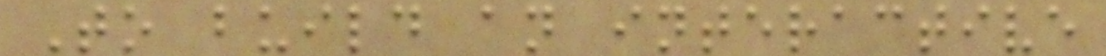To build an interactive
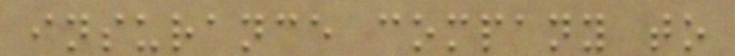insurance company to
